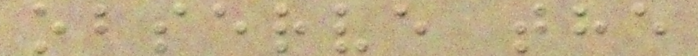observe the
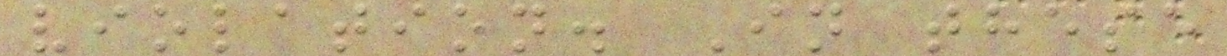violation. In these
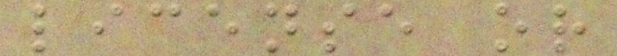license or
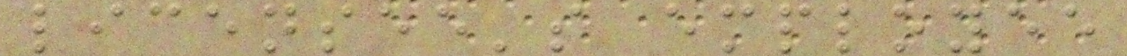licensee's employee
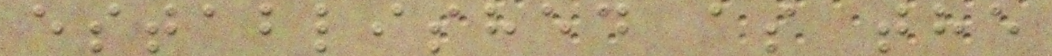established as the
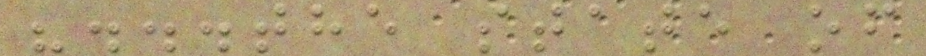"...the state of
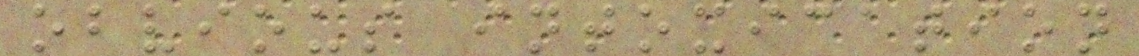obvious intoxication
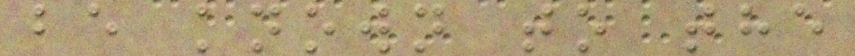be known to the
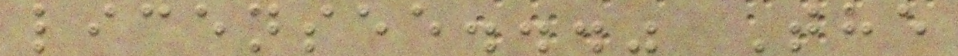licensee..." The
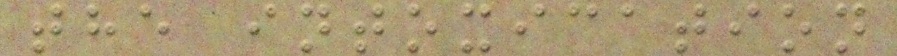the intoxication
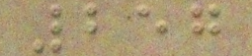257
